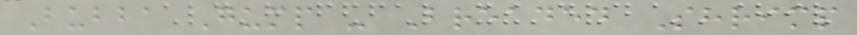Bubba Gump - Breaded Shrimp
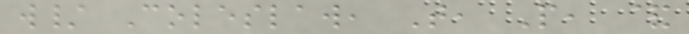w/ Coleslaw, T, P, &
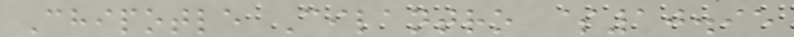Chipotle Cilantro $10.95
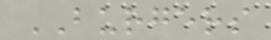BURGERS
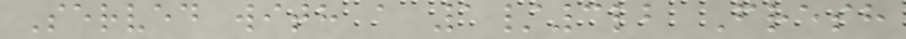Served with a 1/3lb Fresh
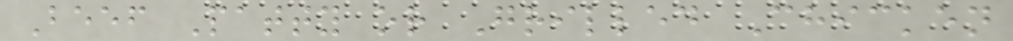Beef Patty or Grilled Chicken
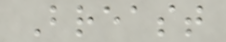Breast
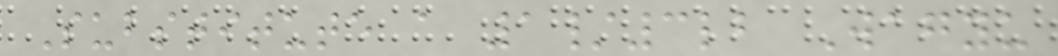Substitute a 1/3lb Wagyu
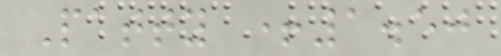Patty +1.50
